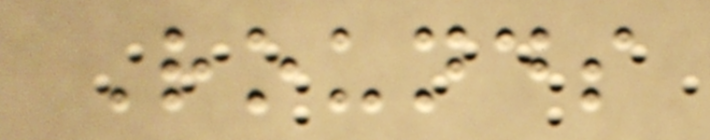Rounds
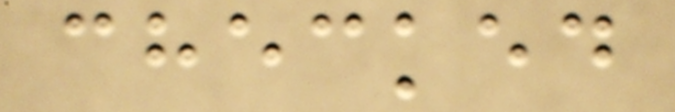checked
